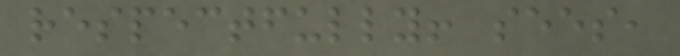respectfully! sees,
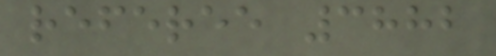referee 3882
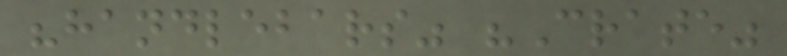"handlebars" "Crate"
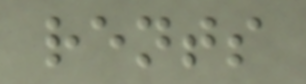rents
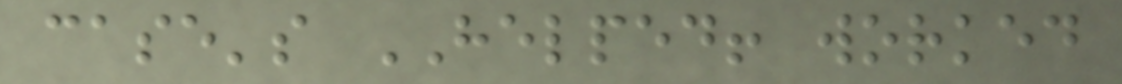case's HELPED! worked
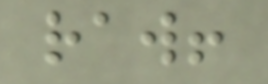raw!
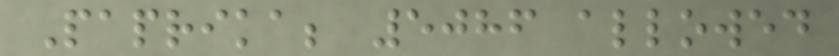Paprika; 5086 allowed
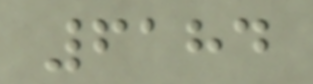6184
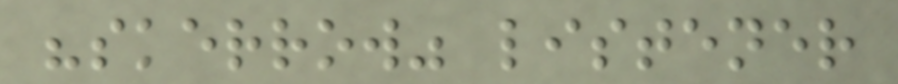"skerrow" listener
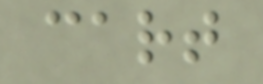cart
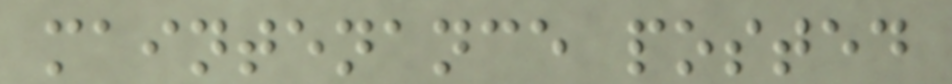maintenance posted
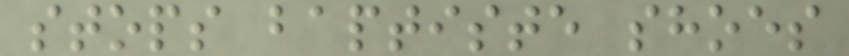stops baptiste shoes
